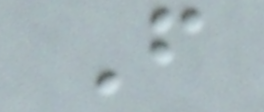F
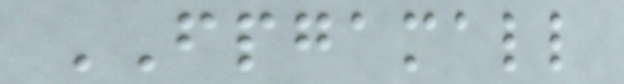FPGAMALL
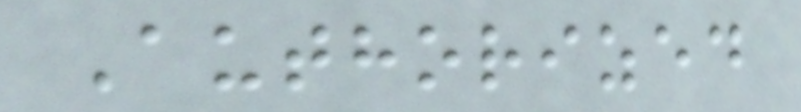Authorized
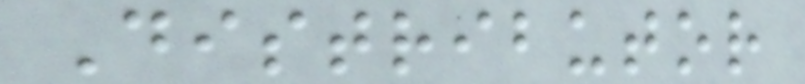Distributor
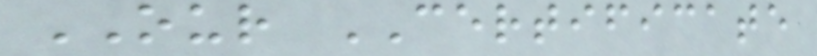OUR CERTIFICATE
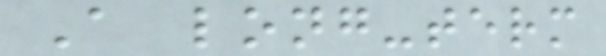A long-term
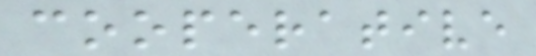cooperative
